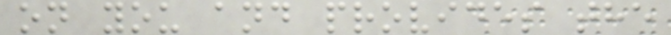on you and provides the
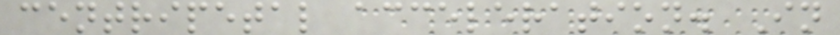centripetal acceleration. In
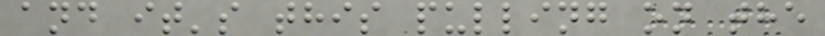and it's this pulling on the
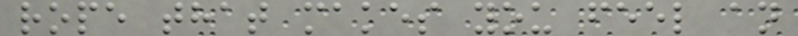rope that makes you feel an
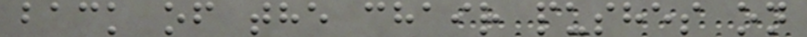back of the chair pushes on
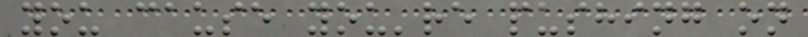you cause you're pushing on
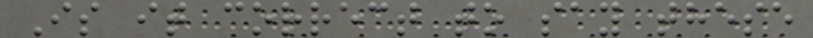Is it correct to say these
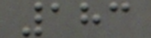183
